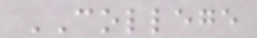COLLEGE
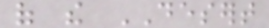of the DESERT
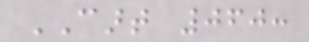CART 060:
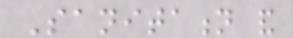Sanitation and
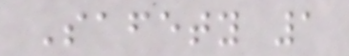Safety 1
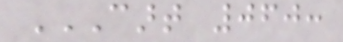CART 060:
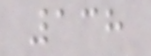138
